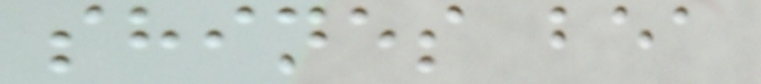shines bea
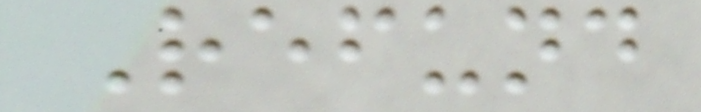Refund
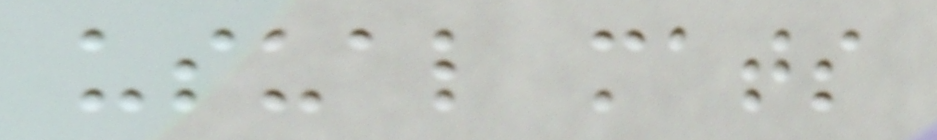usual mats
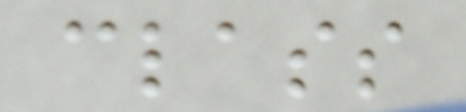class
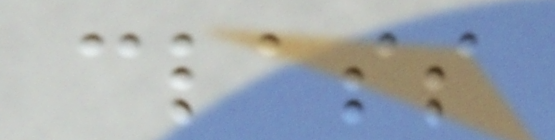class
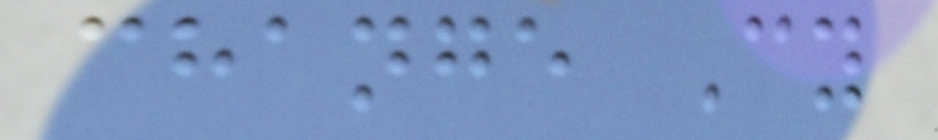change Cy
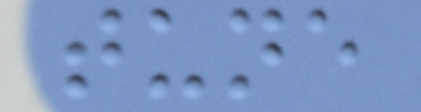tune
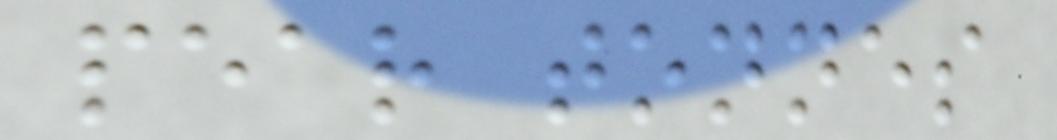pear tonnes
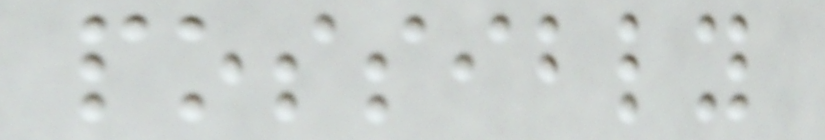possibly
